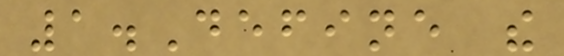1.Define the
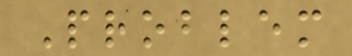Problem
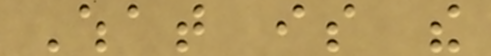What is the
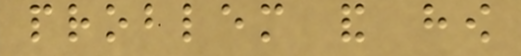problem and how
